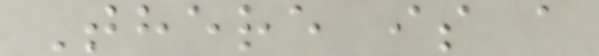There is a
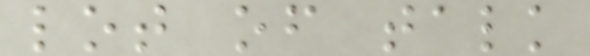lot of talk
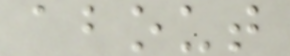about
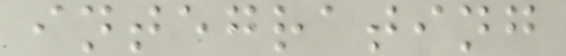integrating
